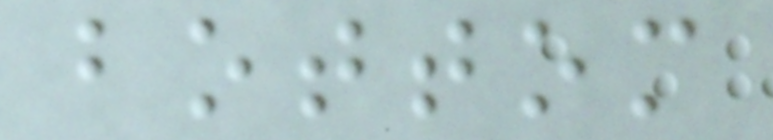bottom
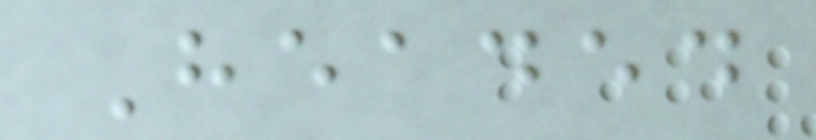Headed
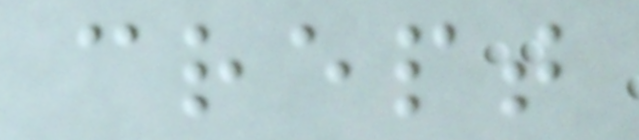crept
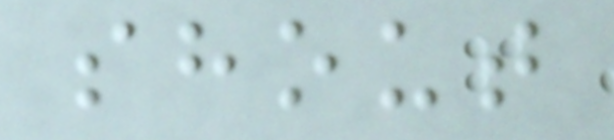shout
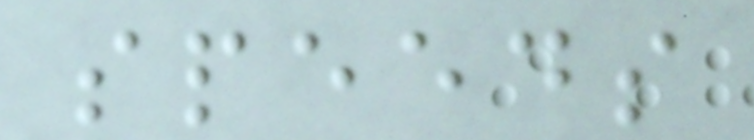speeds
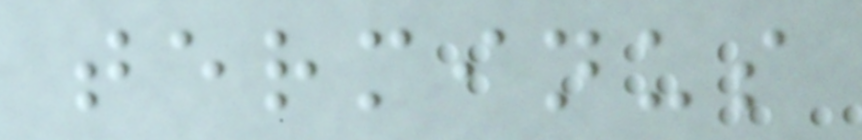terminus
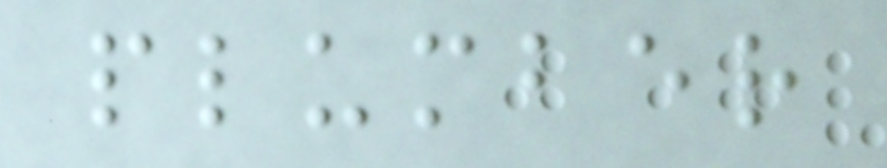plumber
